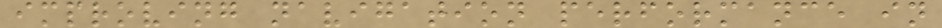improving navigation performance in
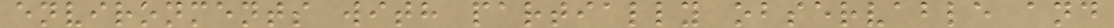environments with partially observable and
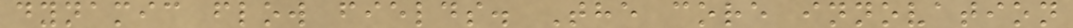dynamic flow fields. The core innovation
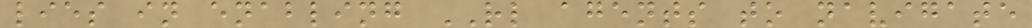lies in enabling RL agents to navigate
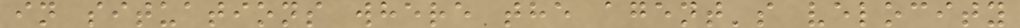in situations where the agent's velocity
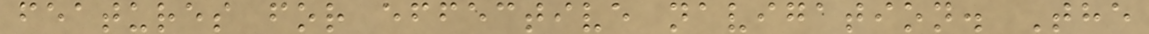features for effective navigation. The
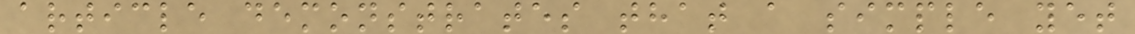article demonstrates that a simple yet
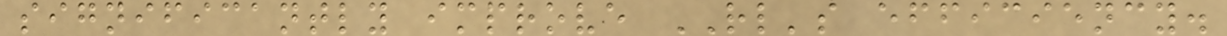significantly improve RL's efficiency.
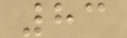83
